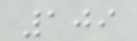109
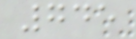745
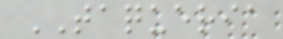TAQUERIA
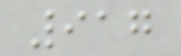917
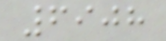6908
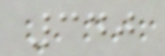340
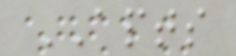APTS
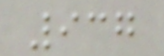937
